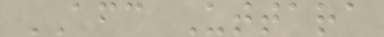AFC Uttara
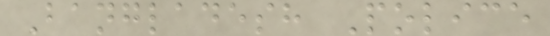Bangladesh Police
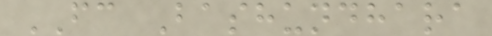FC Bashundhara
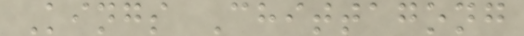Kings Chittagong
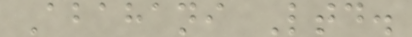Abahani Ltd.
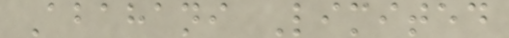Abahani Limited
